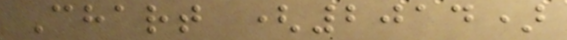Chart (2014)
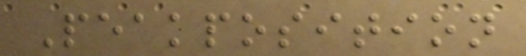Peakposition
